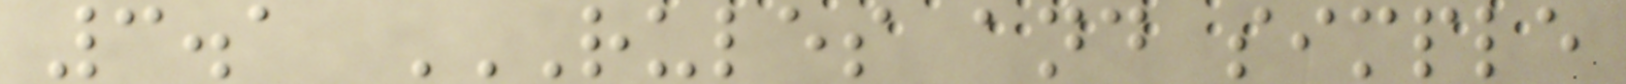3.1 RULES AND SIMPLE
